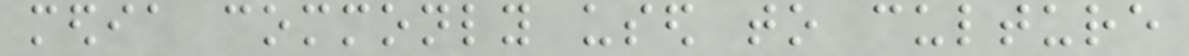media commonly used to culture
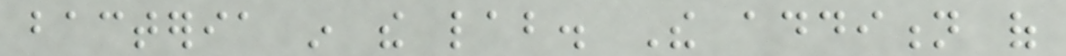bacteria in the lab. The addition of
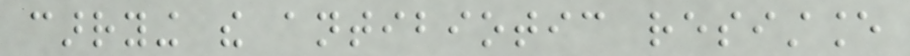carrying the antibiotic resistance
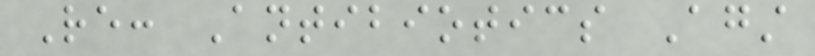Re: Antibiotics Against
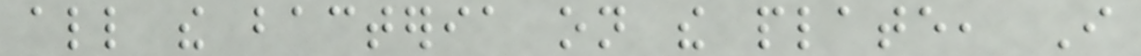all the bacteria on the plate, I
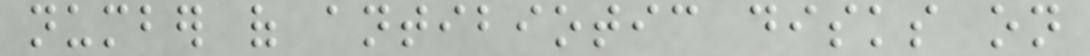number of antibiotic disks on
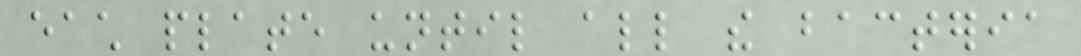each plate until all the bacteria
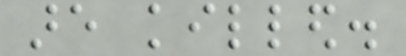are killed.
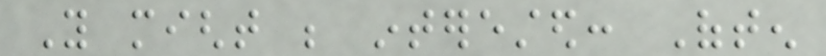You might be interested: Often
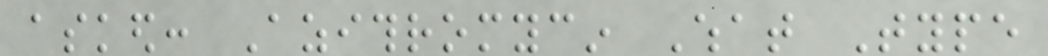asked: Azithromycin What Type
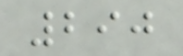290
